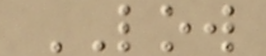LOW
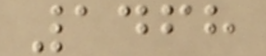1468
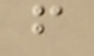f
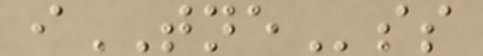iTNEss
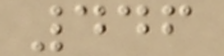446
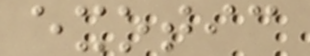exotic
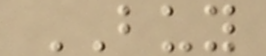BUY
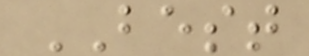BEST
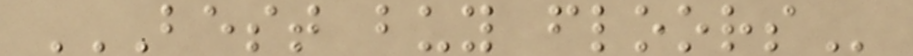BEST BUY FLOORS
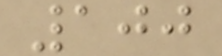100
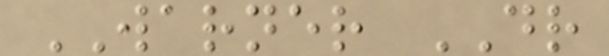WARNER DR
